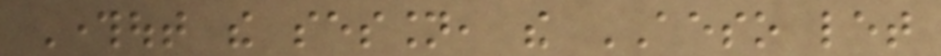Throughout the session, the AESO let
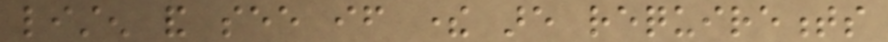listen and see if there are requirements
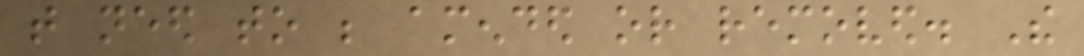that need to be amended or removed. The
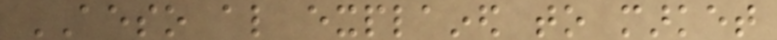AESO also explained to market
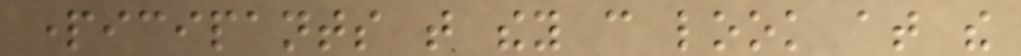participants that they can look at the
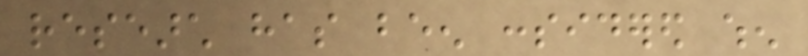research has been considered when
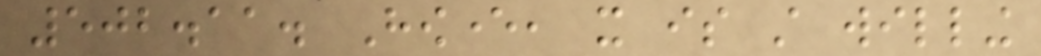502.11. However, it is still willing
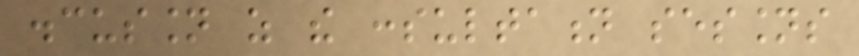discussion as the consultation sessions
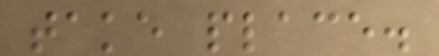take place.
